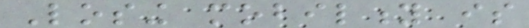Losing mobility is
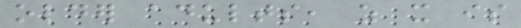older adults, as it is
